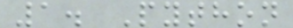1. Python
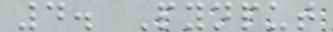4. Pynput
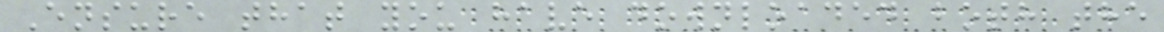Ensure that you have downloaded both the
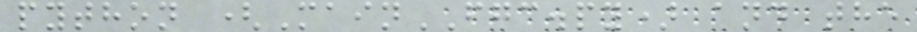python (MainFGC.py) and the
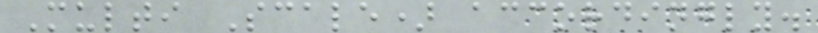Multi Scale) accordingly.
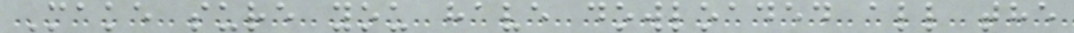Make sure you have dowloaded all the
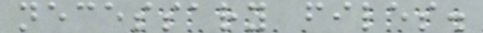necessary files.
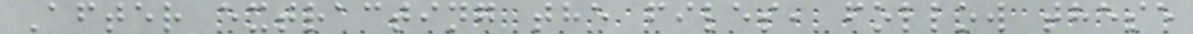After extracting the files, follow these
